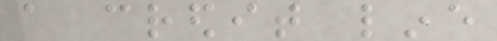a credit line
